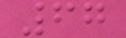67
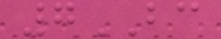7BC
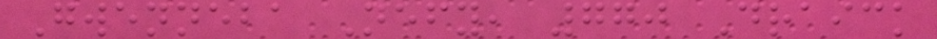Gwenneba Nefy, 770 Draick
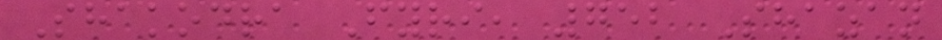Shakodra Fyri, 752 Shazan
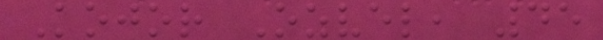Kojor Ozvel, 45
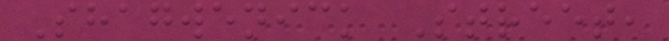Shagwenick Street,
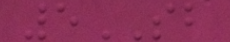5SB
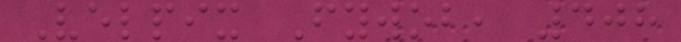Velpix Fywob, 408
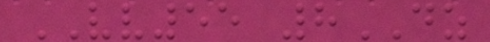VV55 8DZ
